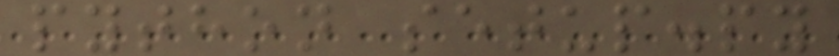python setup.py
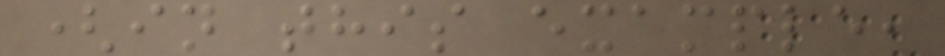(in this example,
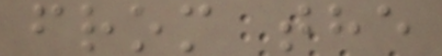from the
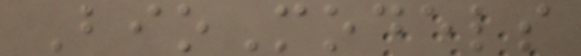BioModels
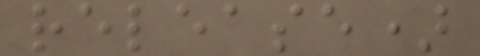release)
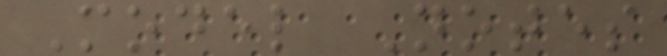Model Notes
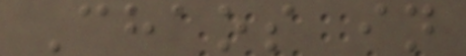Chaos in
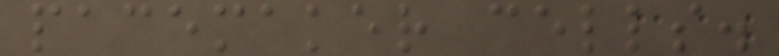pacemaker cells.
